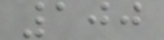100
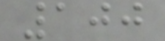100
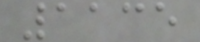1135
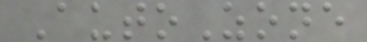AutoZone
